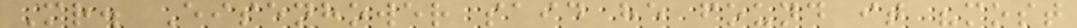Mr. Eisenhower said he found it "most
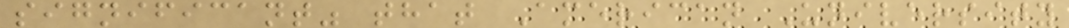significant" that American University
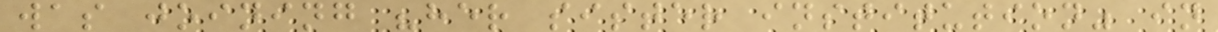was joining "her sister institution" in
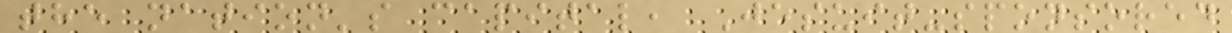the nation's capital, Jesuit-sponsored
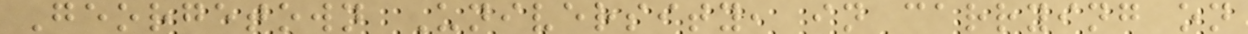Georgetown University, in carrying on
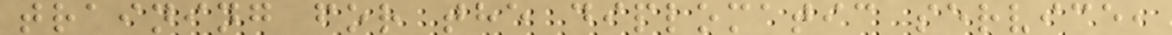training for the diplomatic service,
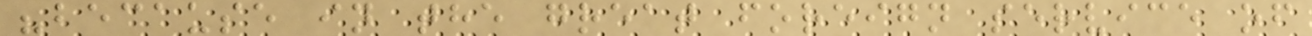"because in the great foreign service of
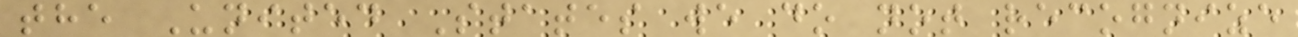the United States we do not recognize
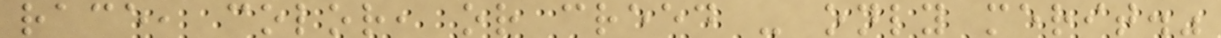race, color, or creed - only merit."
